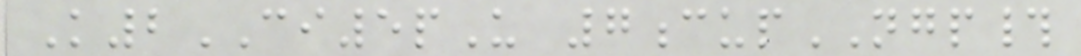K2CI5pU 7cupNGP#
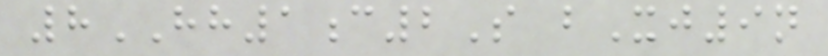8HH1c2S bXj9n
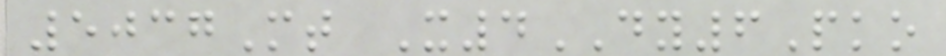5037Mt X4DY6Pko
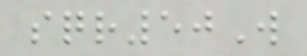sqr50W
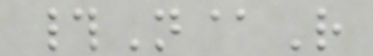#N@R
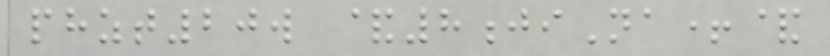phzt20w &8jiNa+&
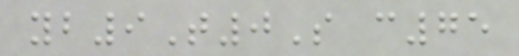yb9T0S c75
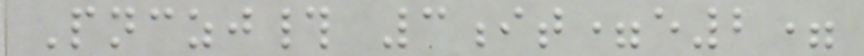Pnczj# 3it=e2=
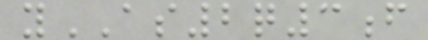yAS2q3f
